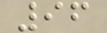96
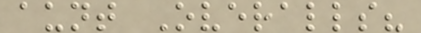aunt Overalls?
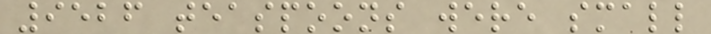9526 teaspoons were small
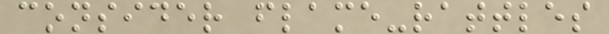consider flame-rattles
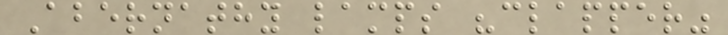Abernathy lamps "clapper"
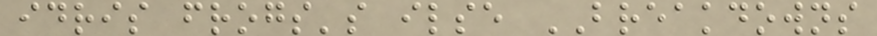idris frogs's ilse BREAKDOWNS
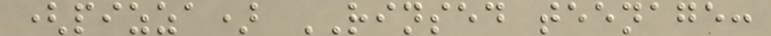(pizza) RINSED teenage:
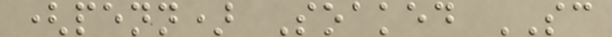(penn) Soaked SC
